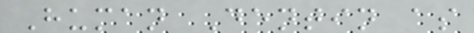Human Dentin as
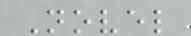Novel
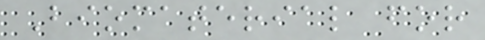Biomaterial for
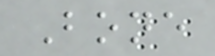Bone
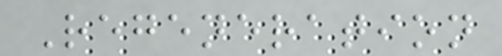Regeneration
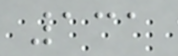131
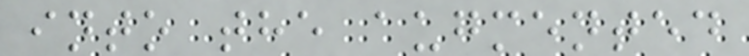into the augmented
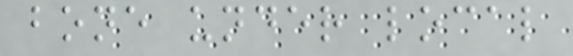bone under local
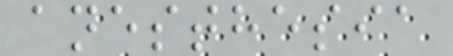anesthesia
